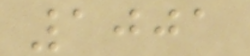1001
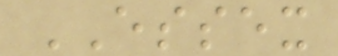ESSEX
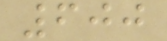600
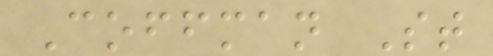Coffman St
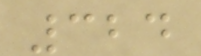324
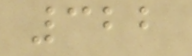322
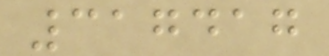317417
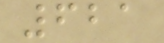621
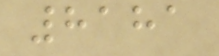8181
